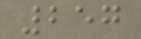257
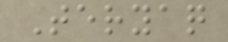Teryaq
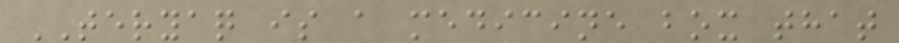TERYAQ is a medicine box that
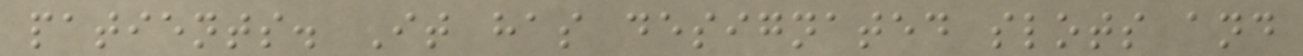patients. It has designated slots and
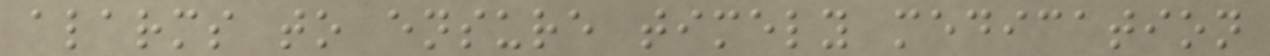alarms to ensure timely medication
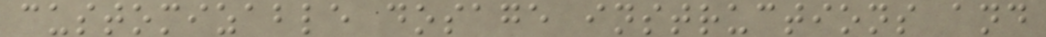customizable dosage instructions and
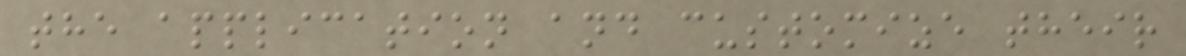the application and customize their
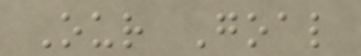Our Goal
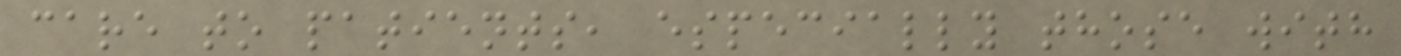care to patients, especially those with
